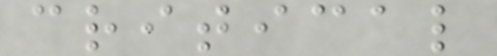critical
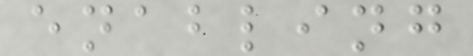enabling
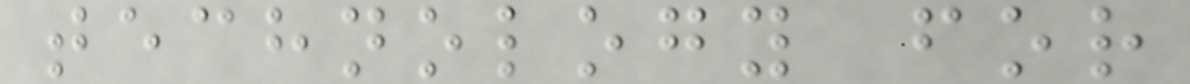technology for
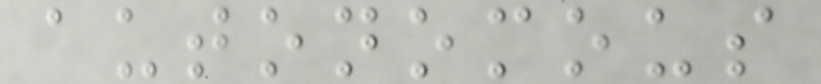autonomous
